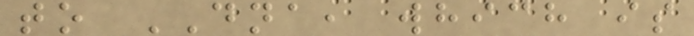to DNA, which is
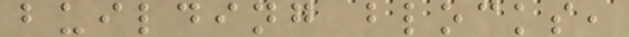building blocks,
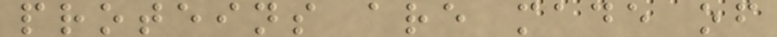proteins are made of
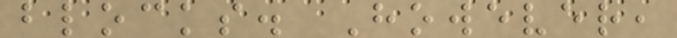blocks. However,
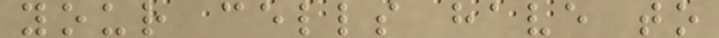your cells have to
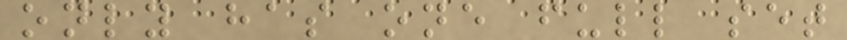only has one full set
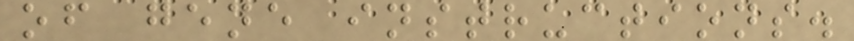of gene instructions.
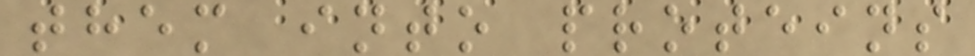them into proteins
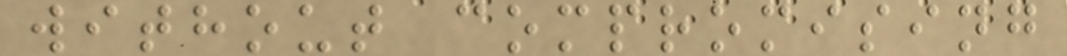without compromising
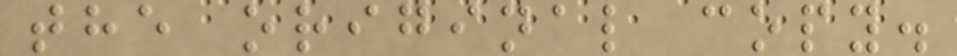the original copy.
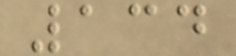134
